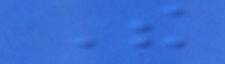The
